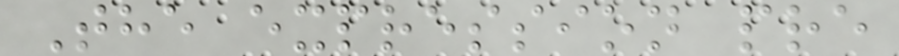The expression pre
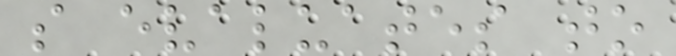s evaluates to
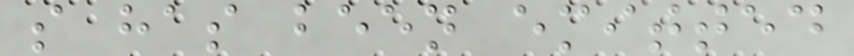s has been emitted
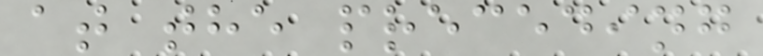at the preceding
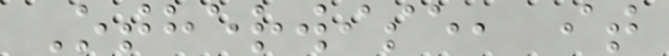Otherwise, it
